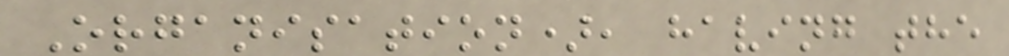Organisation), having the
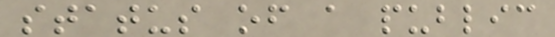status of a public
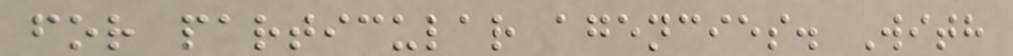for particular agencies. With
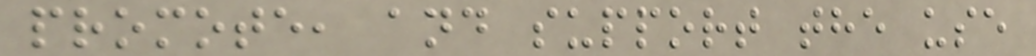promote, and support the use
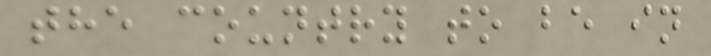the country to be in
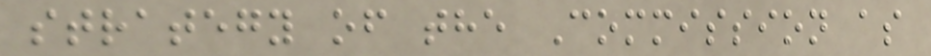strategy of the Commission as
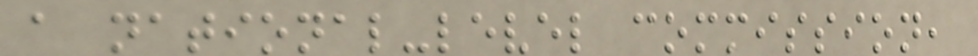a national-level commission,
